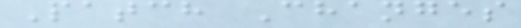Patch Changes
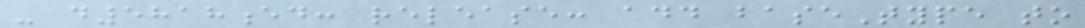- d5818ed: release: add baseType to
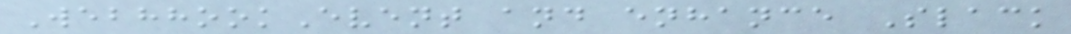WebhhookEvent and enhance Slack
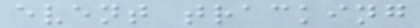event tracking
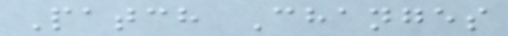Patch Changes
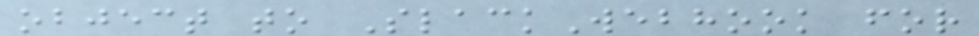object to SlackWebhook for
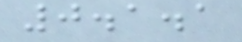0.1.1
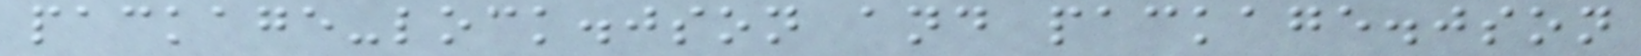package-lock.json and package.json
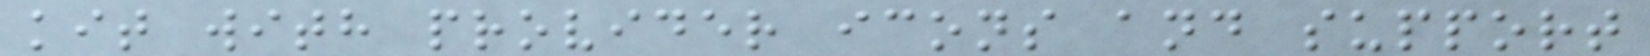kit with provider icons and support
